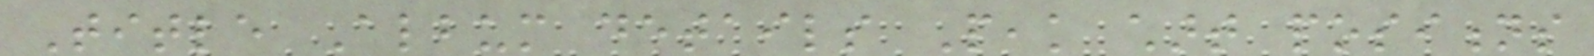Title Album details Peak chart positions
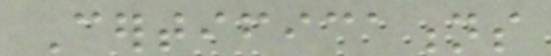Certifications
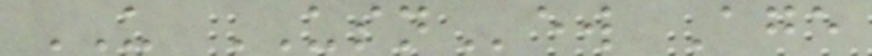US USNew Age
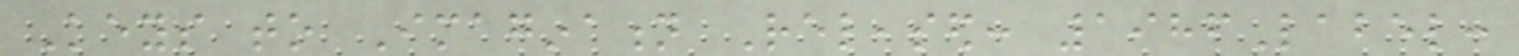Keys to Imagination Released: 1986Label:
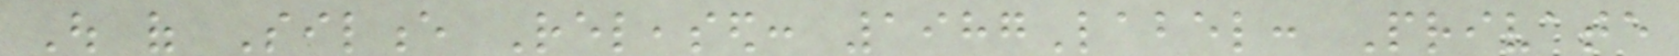Out of Silence Released: 1987Label: Private
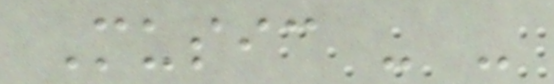Music - -
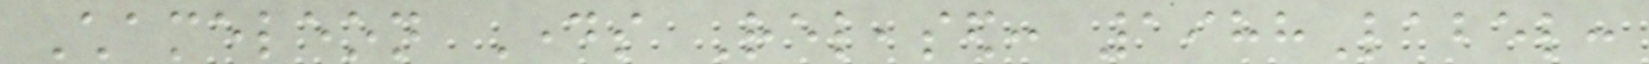Chameleon Days Released: 1988Label:
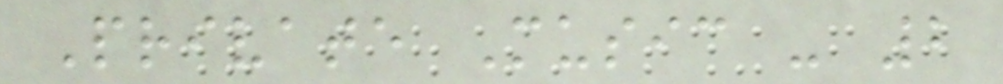Private Music - 2
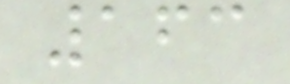163
